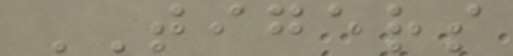TIGERS
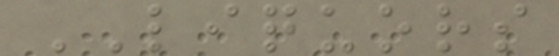LIQUORS
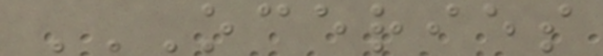OCERIES
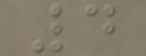4
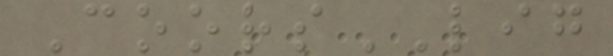CoorsLIG
